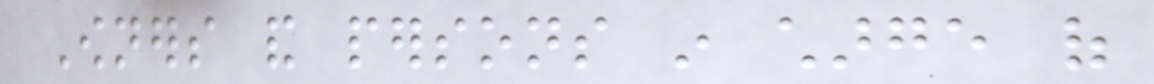Owners and persons in charge of
